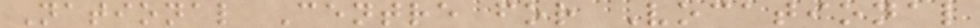National Centre for Vocational
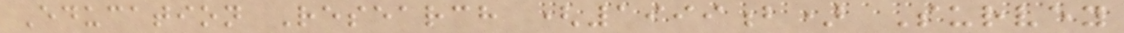Education Research (1999b) Survey
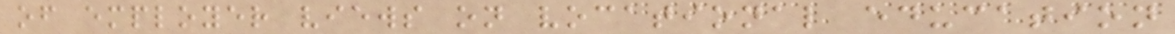of employer views on vocational education
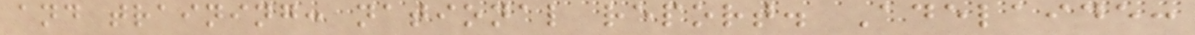and training: national report. Adelaide:
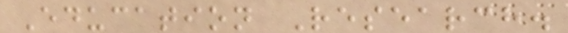Education Research.
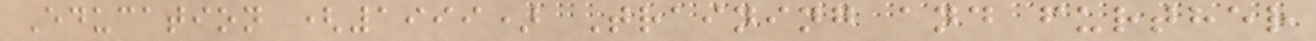Education (1999) Training and further
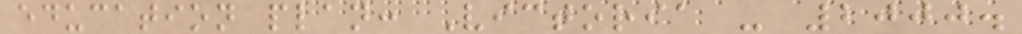education plan: Victoria - 2000.
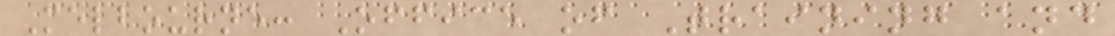Melbourne: Office of Training and
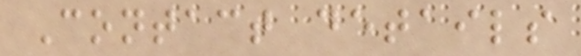Contact details
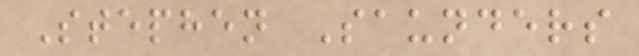Stephen Saunders
